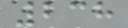238
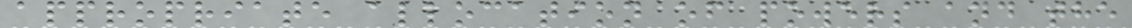appropriate allocation of powers and the
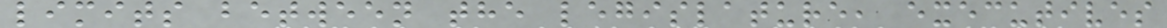limits between the legislature, executives
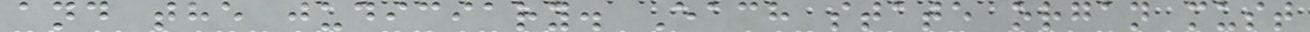and the judiciary. Each state organ must
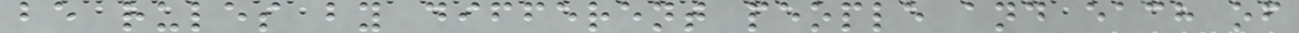be rules by different people and each of
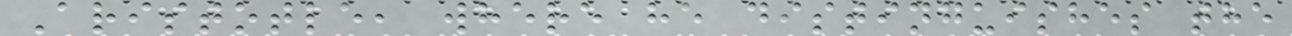Aristotle, where he distinguishes the
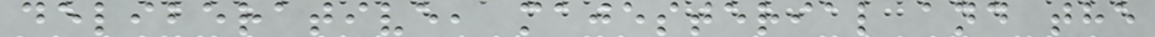deliberative, majesterial and the
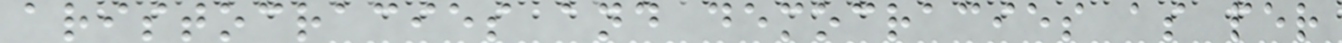aristocracies and democracies as per
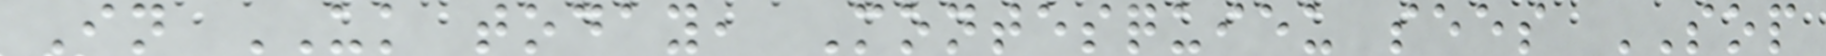In UK today, Montesquieu sees SOP
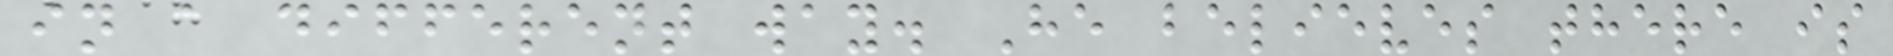in a different way. He believes there is
